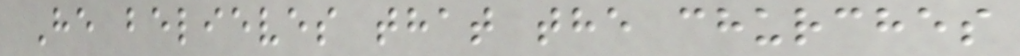He believes that the churches
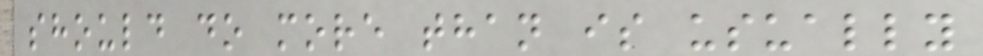should do more than is usually
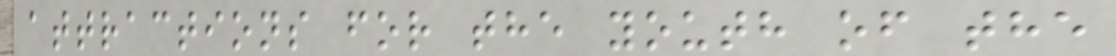attractions for the youth of the
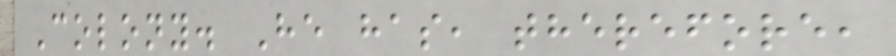Colony. He has, therefore,
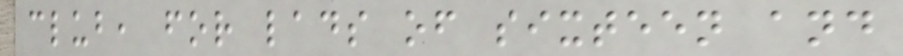club, for lads of sixteen and
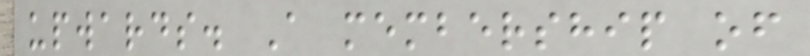upwards. A membership of
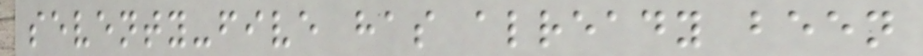seventy-five has already been
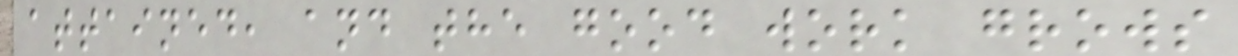attained, and the good work grows
